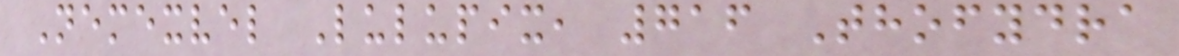Nemexvel Lulupix, 716 Thofydra
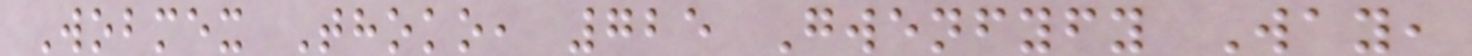Wobmex Thoko, 725 Gwenfyfy Way,
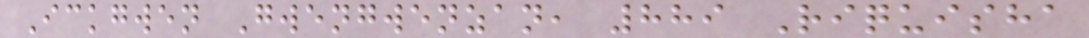Ickgwen Gwengwenzan, 889 Riquisha
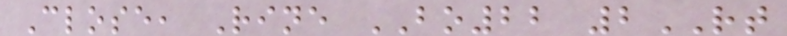Close, Rine BO22 2RT
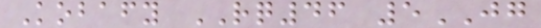Kobafy RQ46 5JG
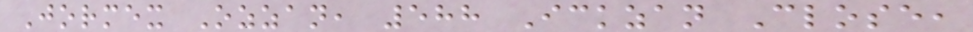Jormex Ozzan, 588 Ickzan Close,
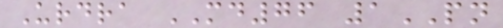Urdra MD76 1PN
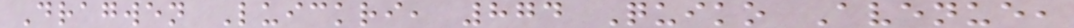Dragwen Luickri, 874 Quiko Avenue,
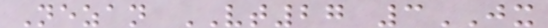Nezan VT27 3JX
